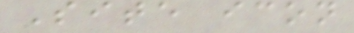Site icon
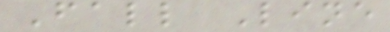Fall Line
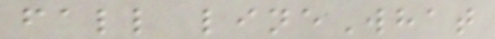fall lineWhat
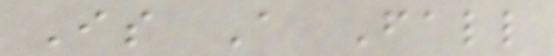Is A Fall
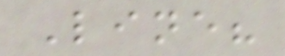Line?
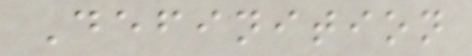Definition
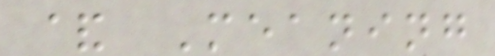& Meaning
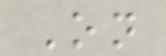On
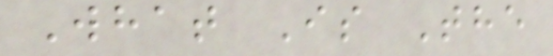What Is The
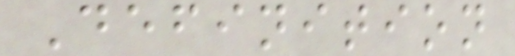Definition
